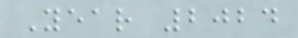Year 2024
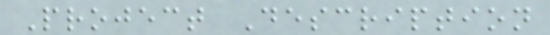Project Description
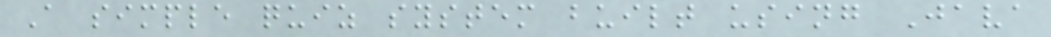A simple quiz system built using Java
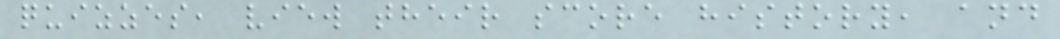quizzes, view their score history, and
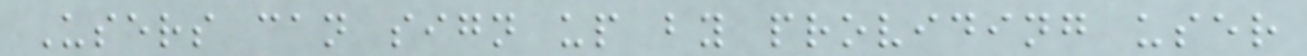Users can sign up by providing user
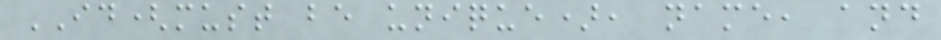ID(must be unique), name, and
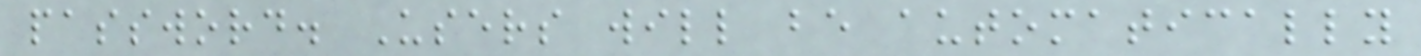password. Users will be automatically
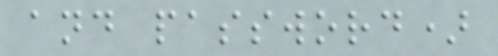and password)
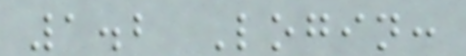1.2 Login:
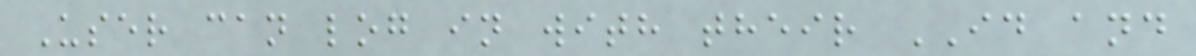User can log in with their ID and
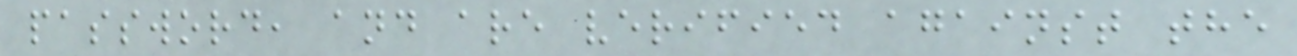password, and are verified against the
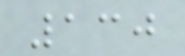130
